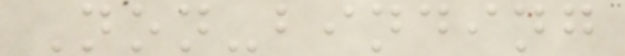Non-binding
